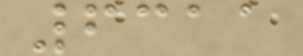6311
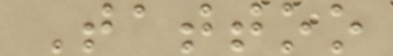Tattoo
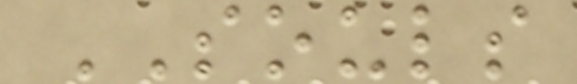SOULS
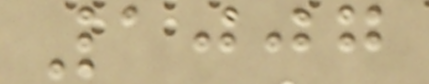1007
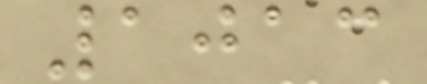1013
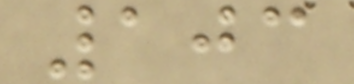103
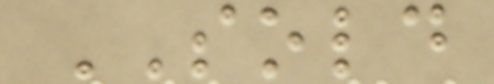SOLD
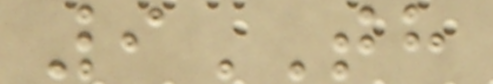9TH
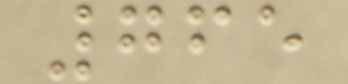765
